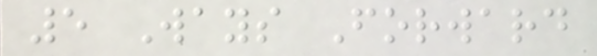5 Ways Forward
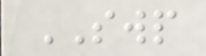SWP
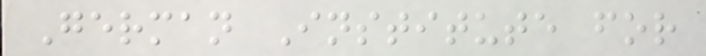German Institute for
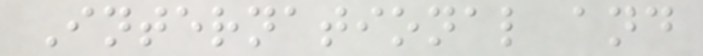International and
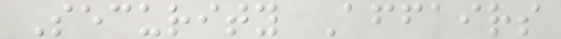Security Affairs
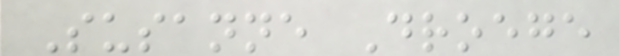Susanne Droege
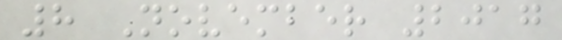8 November 2017
